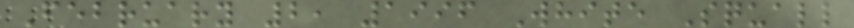February 2, 1996 White Squall
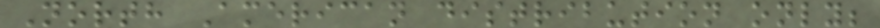North American distribution only;
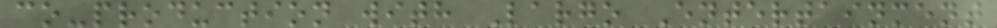co-production with Largo Entertainment
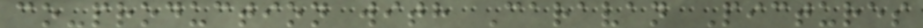co-production with Caravan Pictures
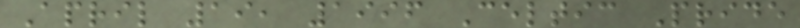April 19, 1996 Celtic Pride
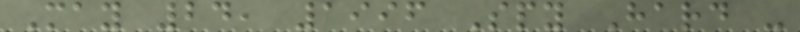May 24, 1996 Spy Hard -
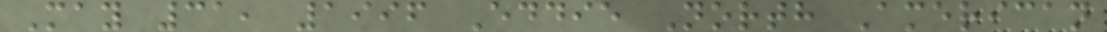May 31, 1996 Eddie North American
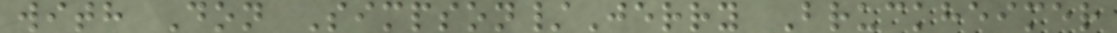with Don Simpson/Jerry Bruckheimer
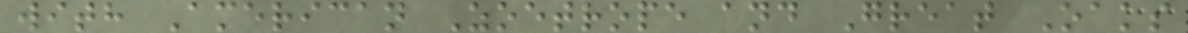with American Zoetrope and Great Oaks
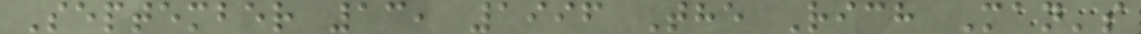September 13, 1996 The Rich Man's
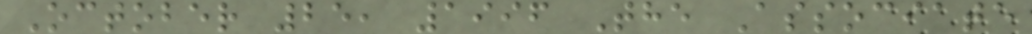October 25, 1996 The Associate
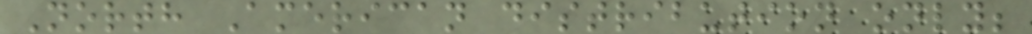North American distribution only;
